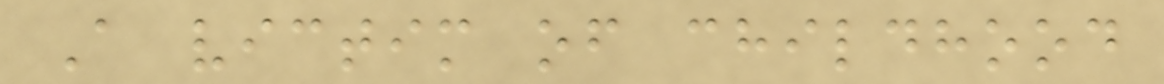A victim of childhood
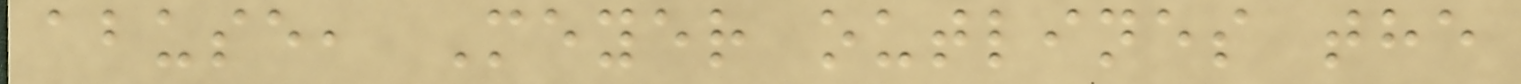abuse, Meyer outlines the
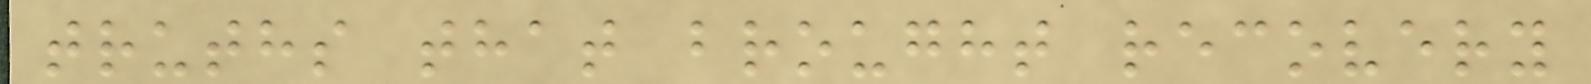truths that brought recovery
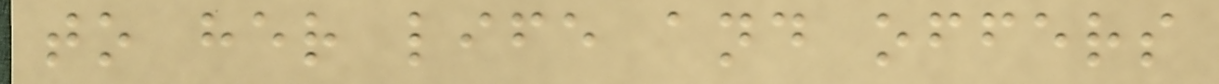to her life and offers
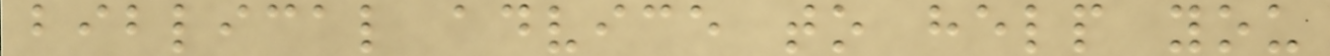biblical advice to help you
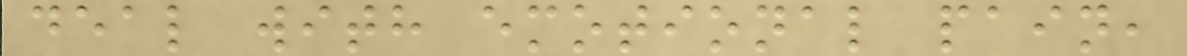deal with emotional pain,
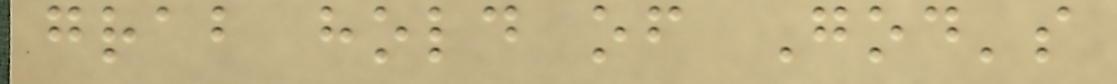grab hold of God's
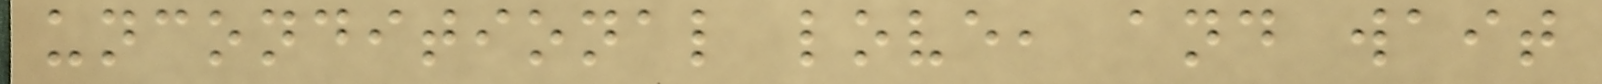unconditional love, and wait
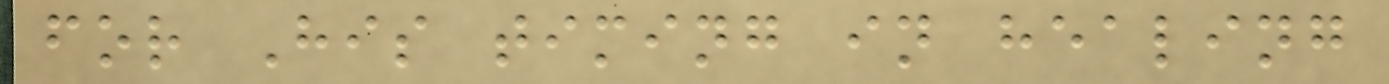for His timing in healing
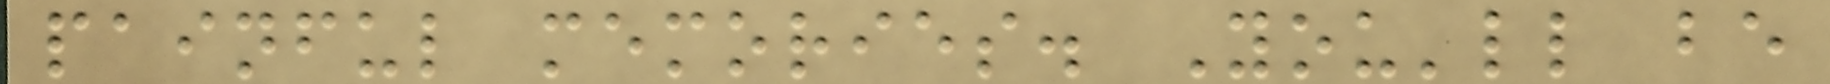painful memories. You'll be
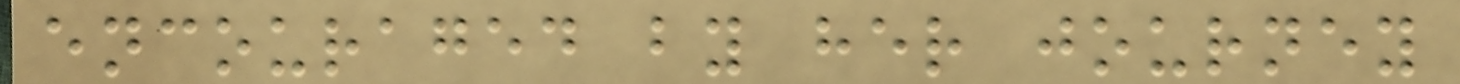encouraged by her journey
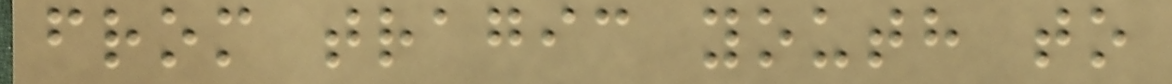from tragic youth to
